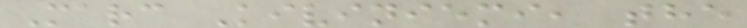Marc Kiviniemi, the
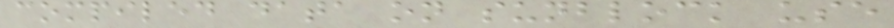compiled data on sunblock use
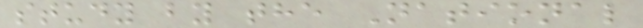study by the National
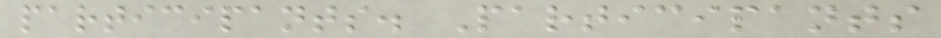participants. Participants
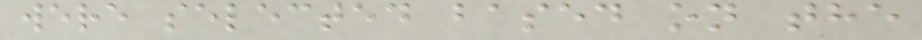were selected based on the
